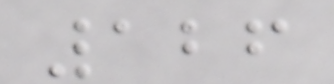126
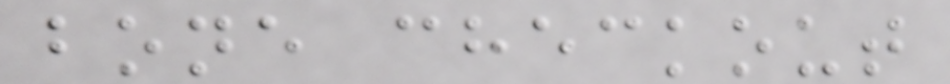bone checkout
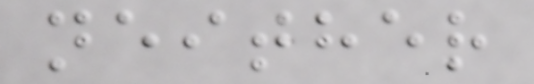neither
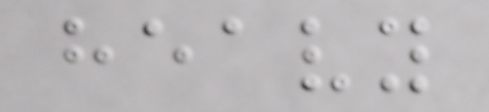heavy
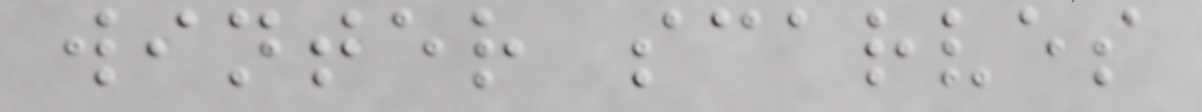winter scarves
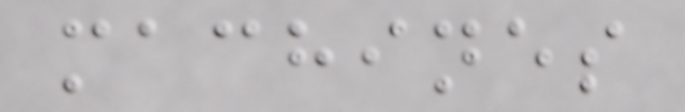machines
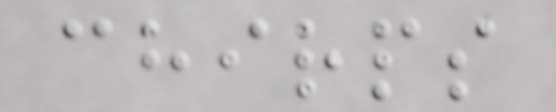chirps
